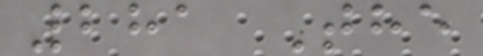281 The
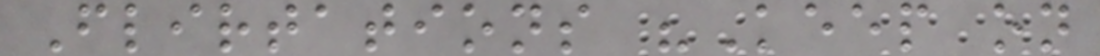Flirtations "Keep on
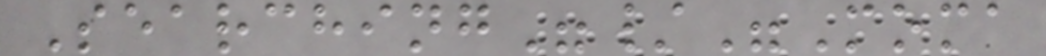Searching"/"Moma
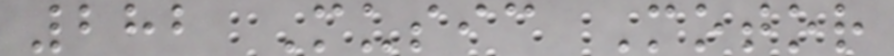282 Music Motor
